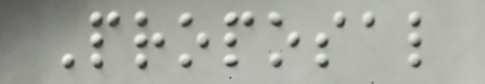Proposal
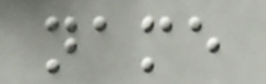name
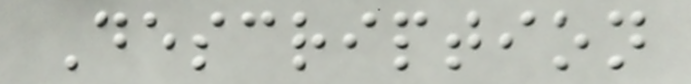Description
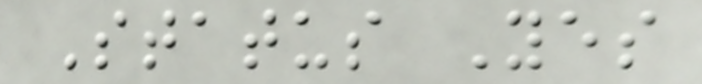Status Yes
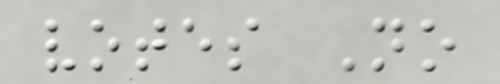votes No
